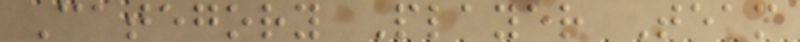Category Player Team
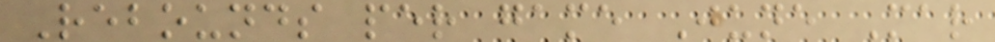Rebounds per game June Mar
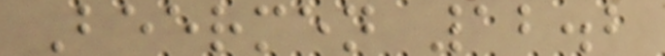Beermen 12.2
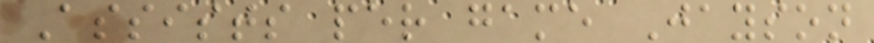Assists per game Jayson
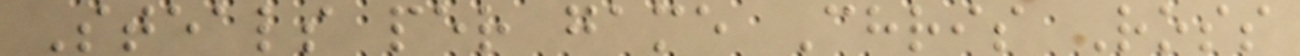Steals per game Chris Ross
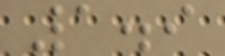1.9
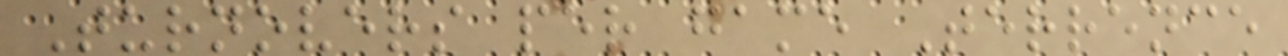Turnovers per game Terrence
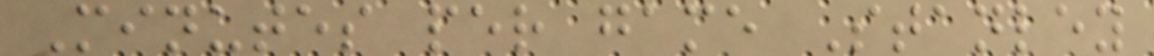Minutes per game Stanley
